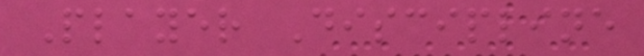Player Discipline
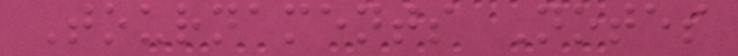Tournaments Notes
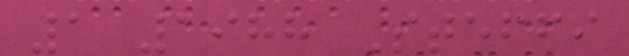1 1988 Steffi
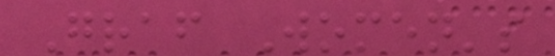Graf Women's
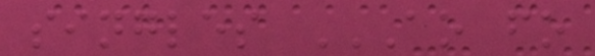singles AO FO
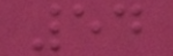54
